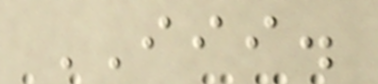III.
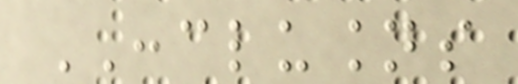CONCLUSIONS
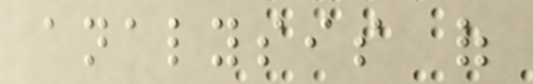analysis of
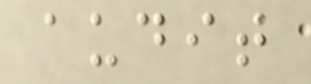audit
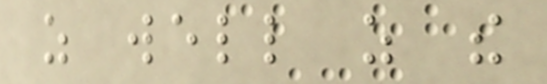as well as the
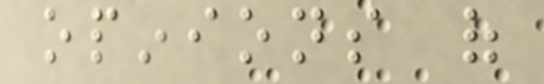opinions of
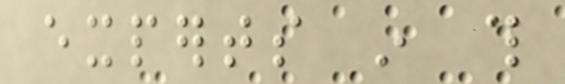experts in this
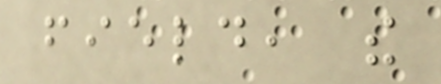field, the
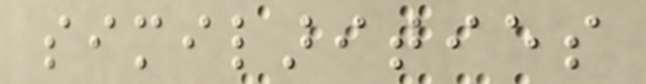similarities
